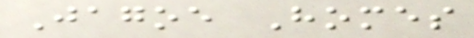Jagoe Homes
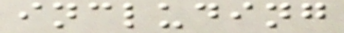including
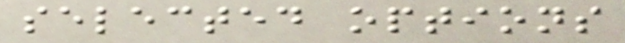selected options
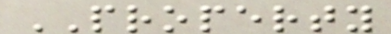PROPERTY
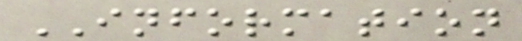INFORMATION
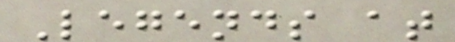Legends at
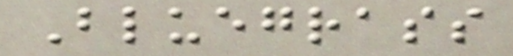Bluegrass
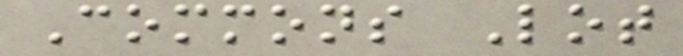Commons Lot
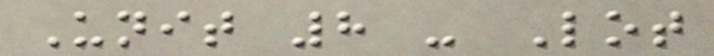Unit 8 - Lot
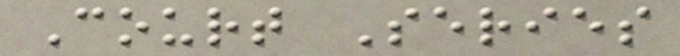Court Series
